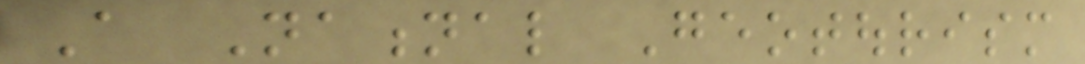A National Geotourism
